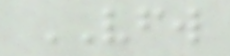VFW
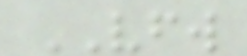VFW
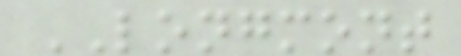LONGMONT
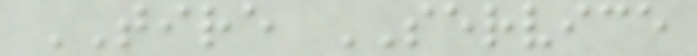TIRE SERVICE
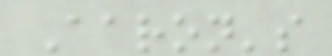Aaron's
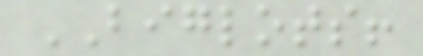BIGLOTS!
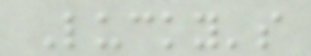Lucky's
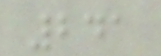241
